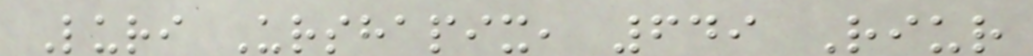Luri Urshapix, 649 Riur
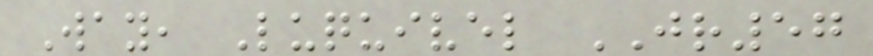Way, Luquivel JR57
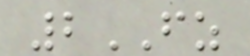2FZ
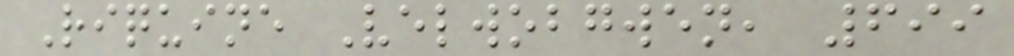Riquine Velwobgwen, 699
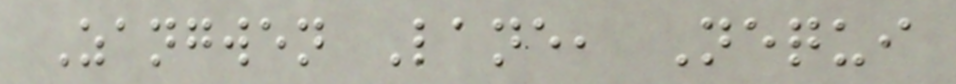Zangwen Lane, Nequi
